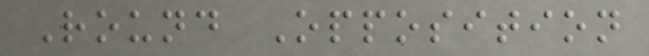Round Opposition
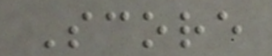Score
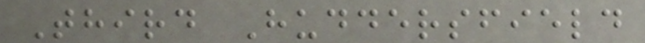Third Huddersfield
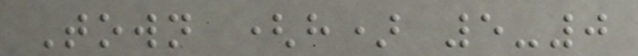Town (h) 5-0
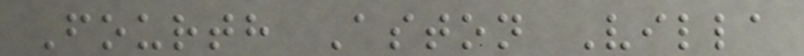Fourth Aston Villa
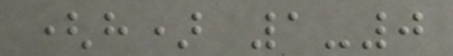(h) 1-0
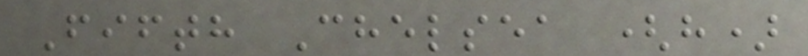Fifth Chelsea (h)
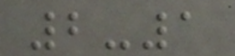2-1
